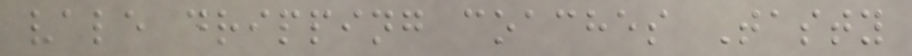vale dripping coaches Tasty
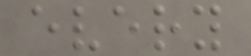every
